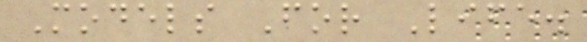Models For Life.
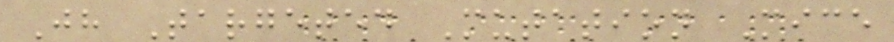Jh Targeted Mutation Mice
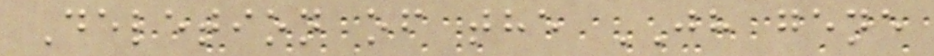Deletion of the JH gene
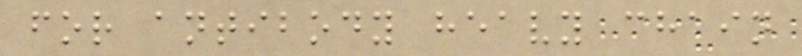for antibody heavy chain
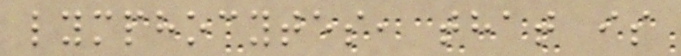lymphocytes, that is
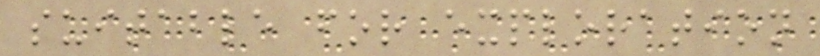suitable for exploration
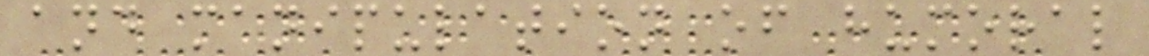and manipulation of humoral
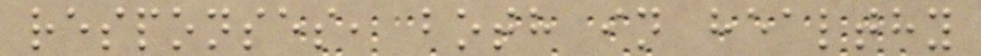responses, both in healthy
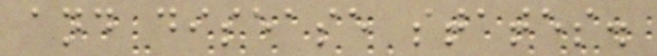and disease states.
